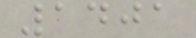1401
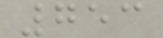753
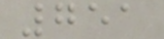751
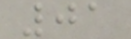01
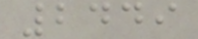2449
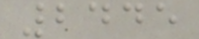2445
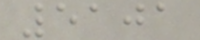5101
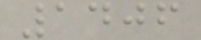1406
